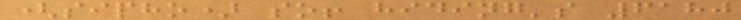(sipho) so! hiding's 6180
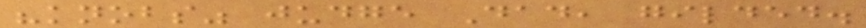"knobs" judge Dad, gilded.
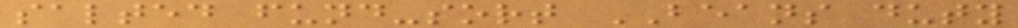salted fund-sort BEANS duty
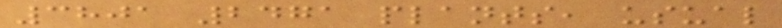3801 2471 plants, usual
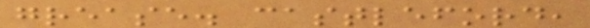grease. castleford,
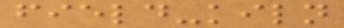field-kiln
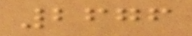2676
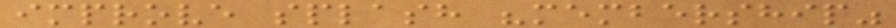improve splash "membership"
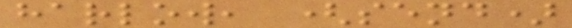harlow, (send)
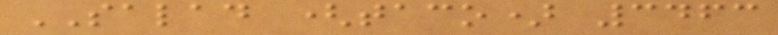SALAD (taco) 3463
